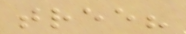tree?
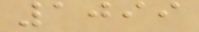1099
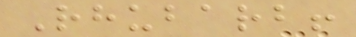Rhubarb!
